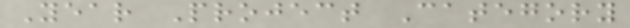Year Project Category
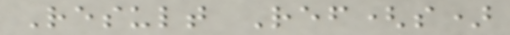Result Ref(s)
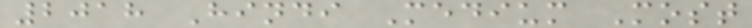2018 Hindi Medium Most
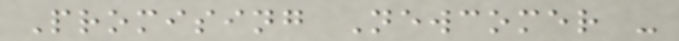Promising Newcomer -
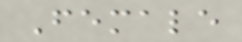Female
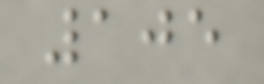105
